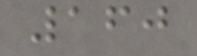160
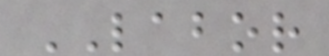LABOR
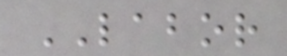LABOR
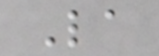La
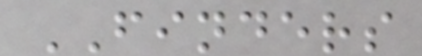FINDERS
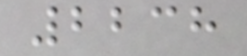2238
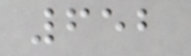652
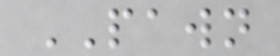PAWN
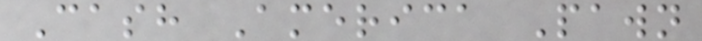Cash America Pawn
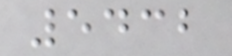5432
